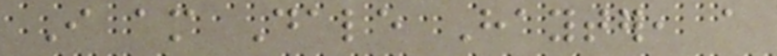I am Dale Hayter, a
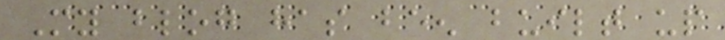My blog has been built up
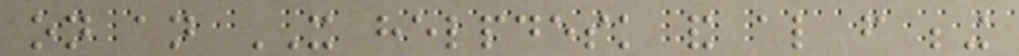on an IT helpdesk and also from being
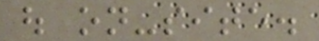out on-site.
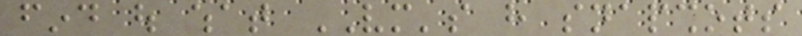find out what VM's have snapshots
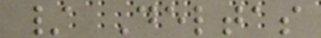/ Deltas
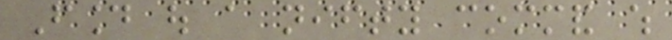Found out a nifty command which
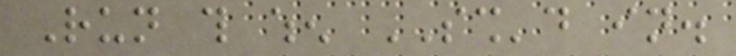Run this when SSH'd in.
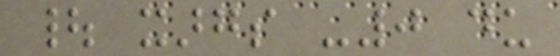| xargs -0 du
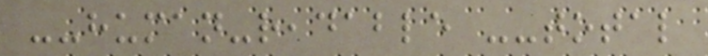--human-readable --total
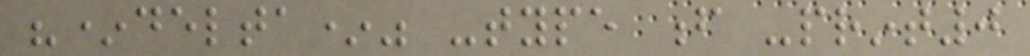"*delta*" -type f -print0
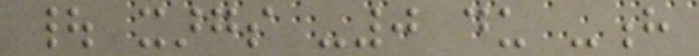| xargs -0 du -h
